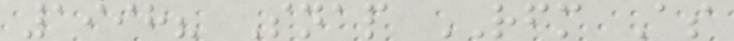1998? Snap RFM As
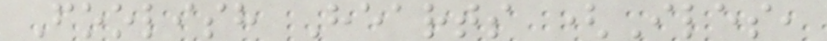Foolish Hearts (Iles,
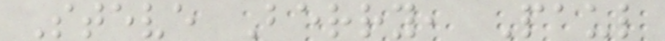Steve Berry, Paul
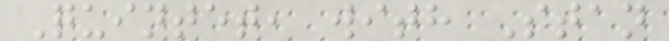Quintet, with Stan
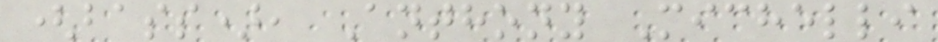(bass), Anthony Michelli
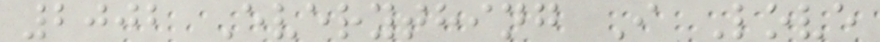2002 Everything I Love
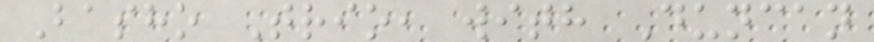Basho Trio, with Duncan
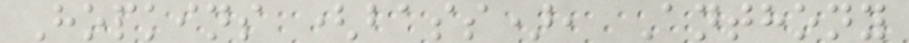Hopkins (bass), Anthony
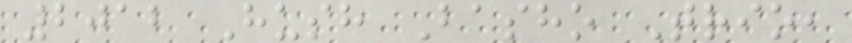2012 Hush Basho Trio,
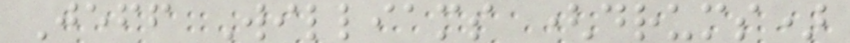Jeff Williams (drums)
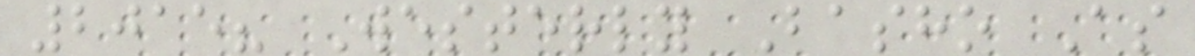2015? Westerly Basho As
